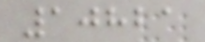10821
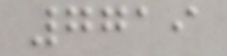7719
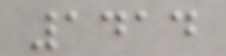1414
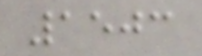1503
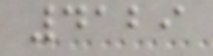4129
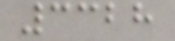3328
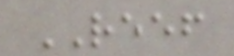REEF
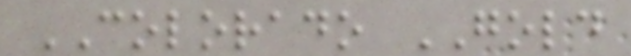COLORADO GOLD
